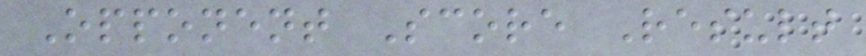Opponent Score Result
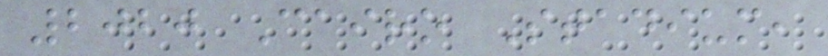2020 Cairo Stadium,
